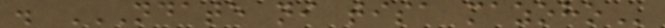. NDATE NI TISA MAZOHO
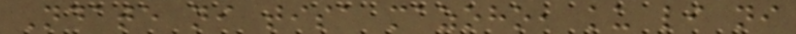Ndate ni tisa mazoho, ku li ni
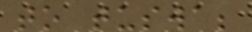to tuswa;
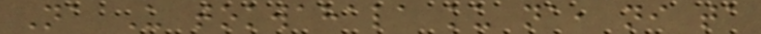Na U tokwahala ku na, ni ta
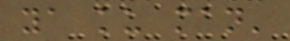ya ku man'
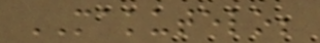MAKUTELO;
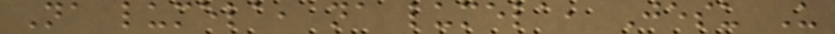Na lumela, na lumela, Jesu U
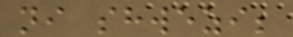ni shwezi;
